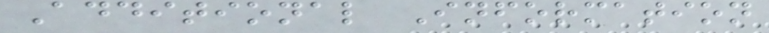Additional Information
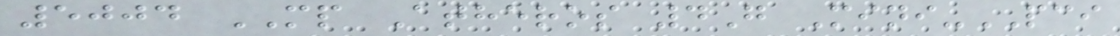5004 MP Atheros 4G Mini-PCI
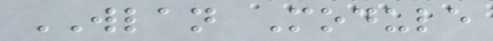WLAN Module
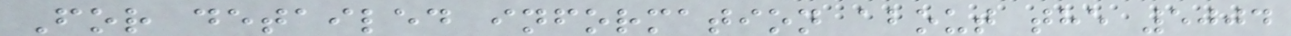For detailed information about the 5004
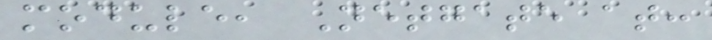module, Netgate at:
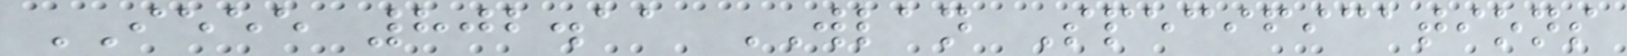IEEE 802.11 WLAN Specifications
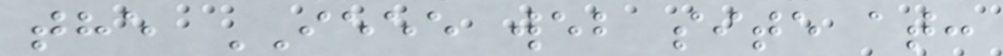the IEEE web site at:
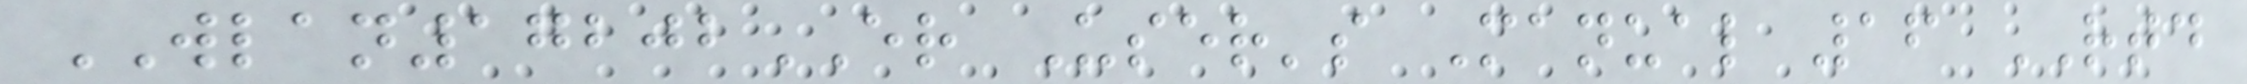WLAN17202ER User's Manual 16 RTD
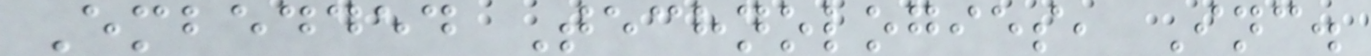Embedded Technologies, Inc.
